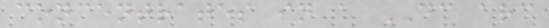concentrates in a DC arc
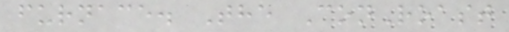furnace. The ConRoast
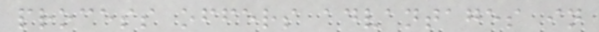process offers advantages in
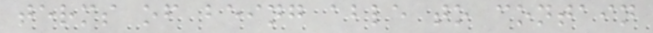terms of being able to contain
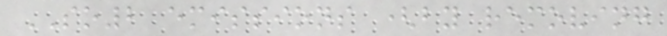SO2 emissions (by removing
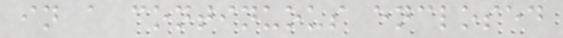in a continuous enclosed
